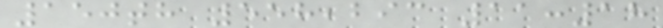150th 558,293 11:18
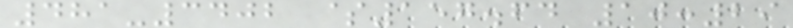481-3402 $157.64 10:29
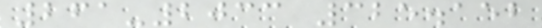261-2033 325.152
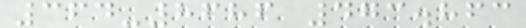364-8686 473.863
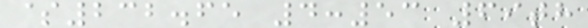$232.65 4:53 69th
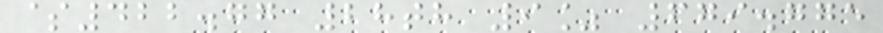$422.77 28th 9% 679.775
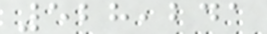528,241
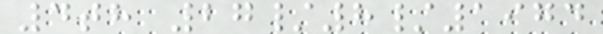4th 27/8/1974
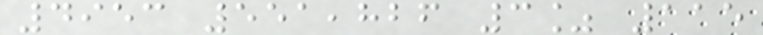4953 551,826 3% 115
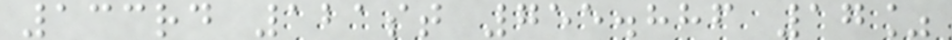133rd 121st 755.886 17%
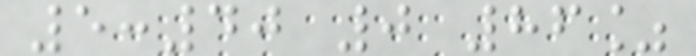5:40 0 86%
